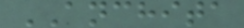ANCHITA
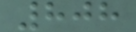808
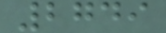2749
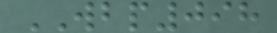WBP098
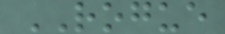ROGUE
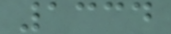1334
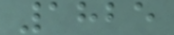1825
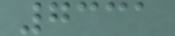7331
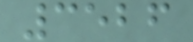3526
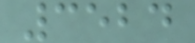3524
